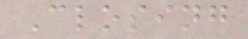Closing
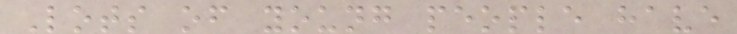Lots of young people have
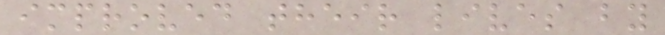improved their lives by
